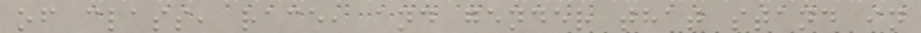of class, race, and gender that stand in
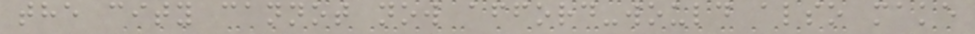the city cannot now afford-would also make
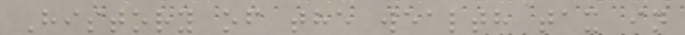History of the wealth tax in
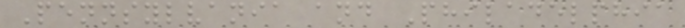Pennsylvania and Philadelphia
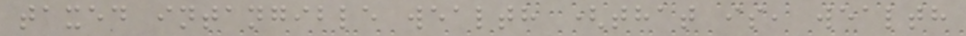taxed intangible wealth (that is, wealth
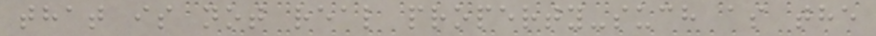that is not real property-such as the
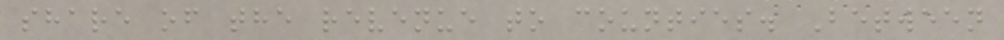share of the revenue to counties. Between
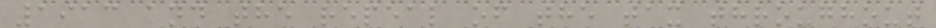1913 and the repeal of the tax throughout
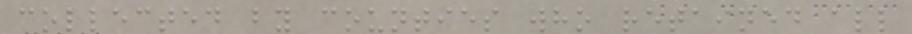collected by counties who retained all
